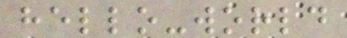hello-world
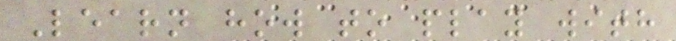Learn how to play with
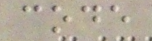code
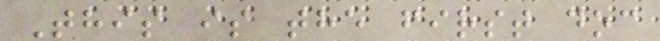This is the first doc
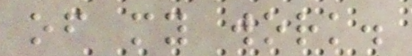of my work.
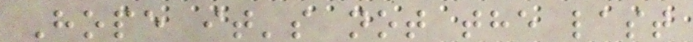Hope it's not the last
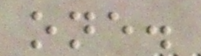one.
